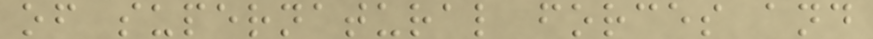of supernatural forces and
